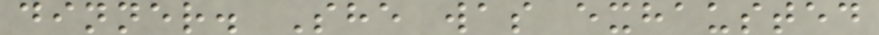dinner. She was exhausted
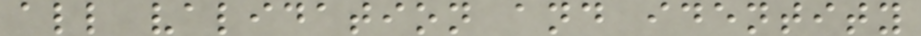all validation and identity
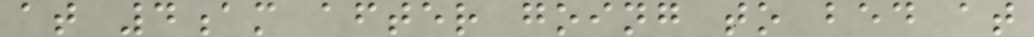at 4am after going to bed at
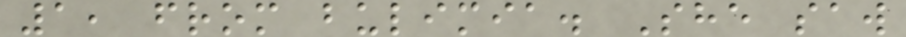1, from bulimia. She saw
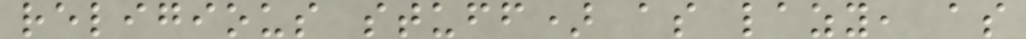religious stuff) as lazy, as
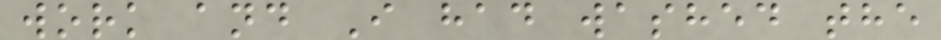work and I had washed the
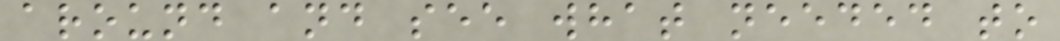around and see what needed to
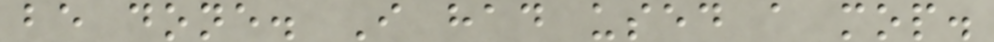be done. I had used a mop.
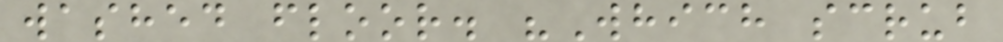washed floor. "Which scrub
